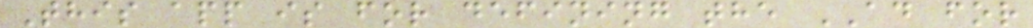This app is for defining the AD for
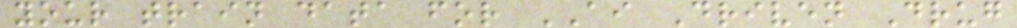your train data for AI Driven Drug
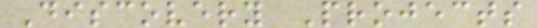Discovery Projects
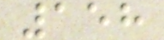158
